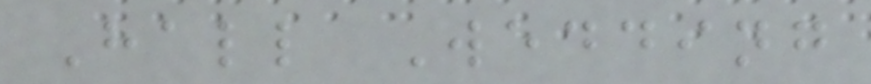Hall Wedding
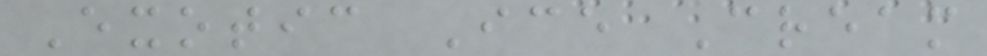Exotic Ice Cream
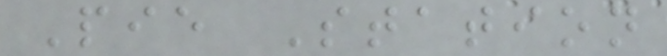Pie Station
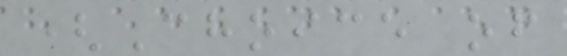(Choice of
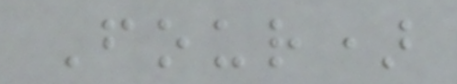Four)
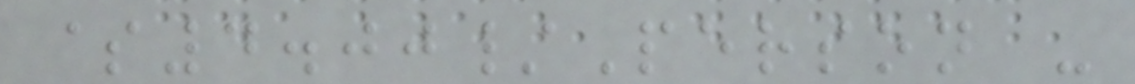$4.00/Person -
